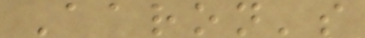Aaron's
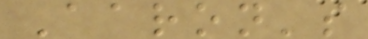Aaron's
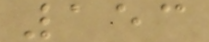153
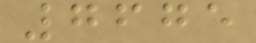7675
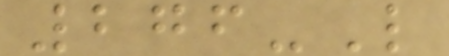276-L
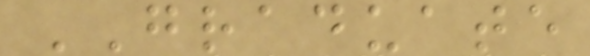GRADUATE
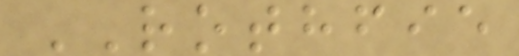ROTHFIE
